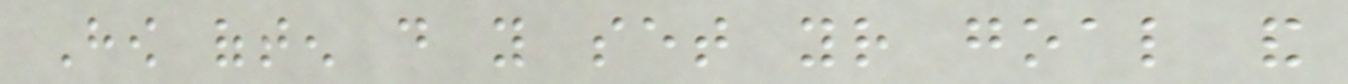How often do you set your goal and
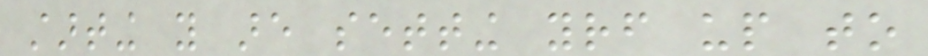starting you are setting yourself up to
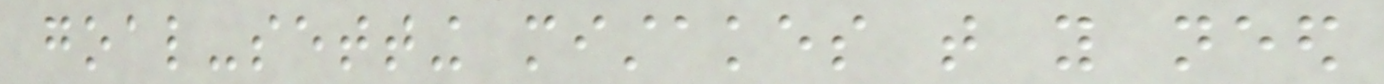goal-setting mistakes that you need
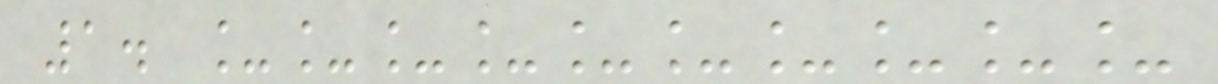1. __________
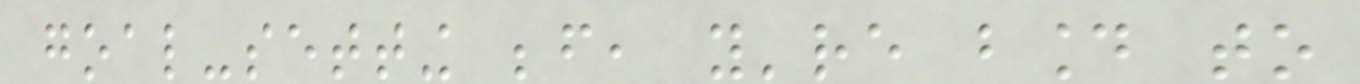goal-setting before, you're bound to
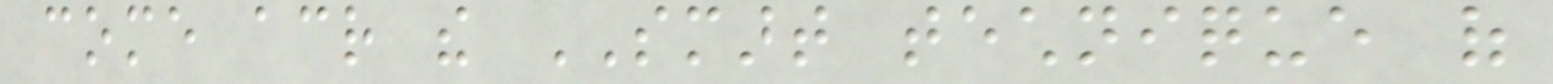come across the SMART technique of
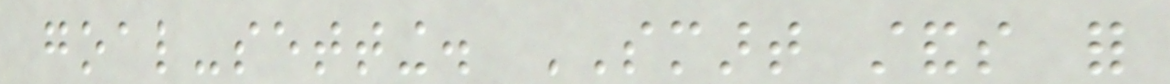goal-setting. SMART stands for
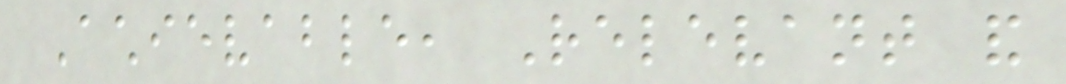Achievable, Relevant and
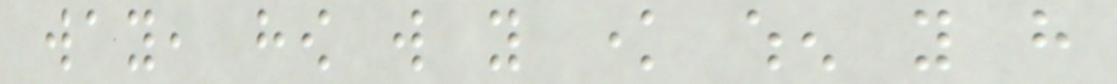way, how will you know when you have
